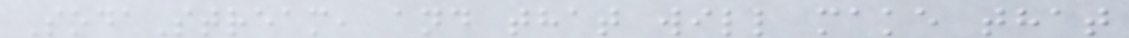SodaStream, and that will make that
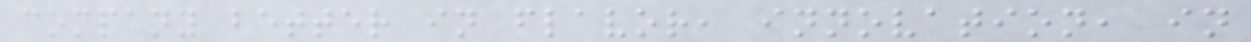company better in flavor, innovation, in
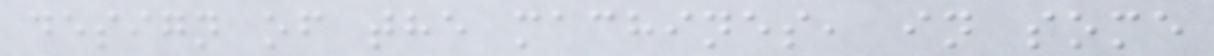design of the machines, in some
